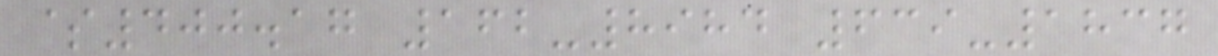$400.17 162-8984 639-1837
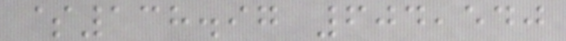$138.97 604,540
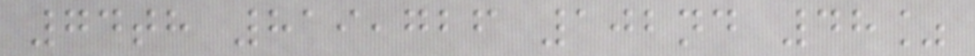74th 819,726 102nd 48%
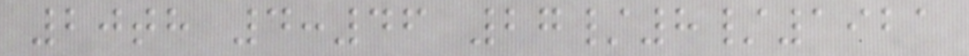20th 4:46 27/8/1921
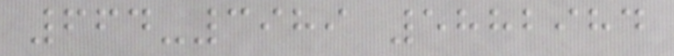664-3989 5882984
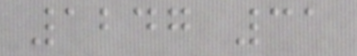1247 31
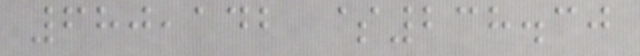680,142 $238.30
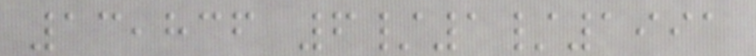13,836 6/1/1991
